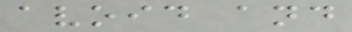avoid and
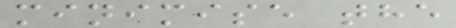minimise the
